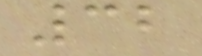32
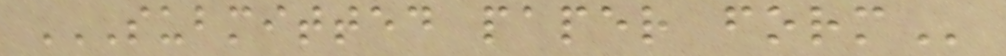SUBMITTED PAPER FORM
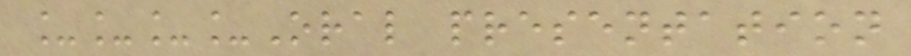____Oral presentation
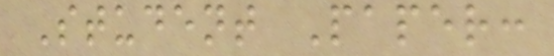Student Paper:
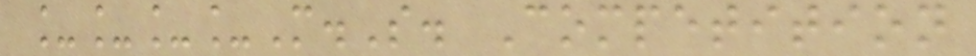____M.S. Competition
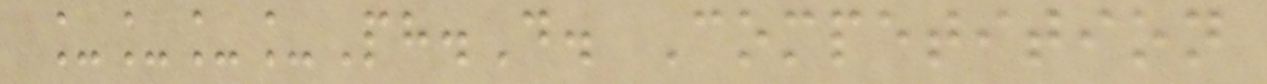____Ph.D. Competition
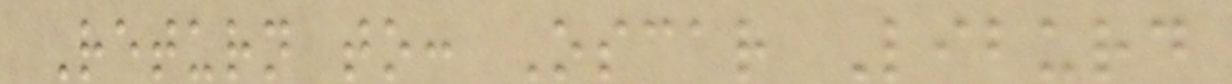Return to: Oscar Liburd
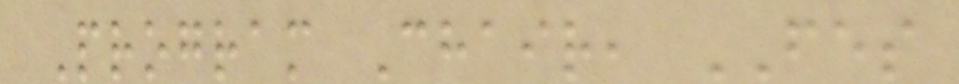Program Chair, FES
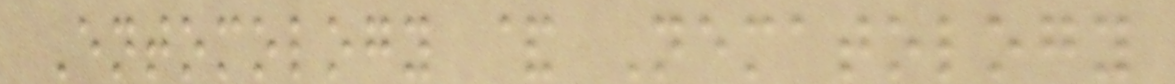Entomology & Nematology
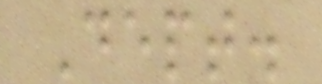Dept.
